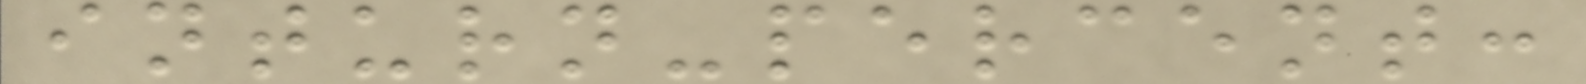inturn-percent:
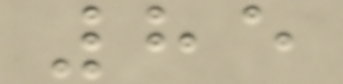85
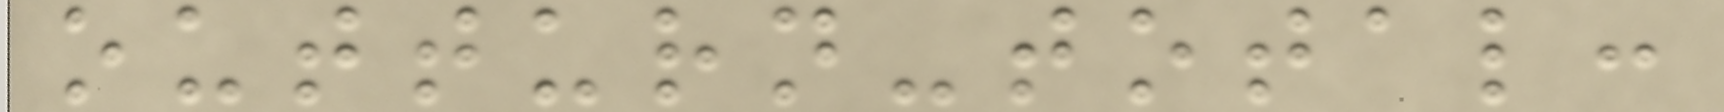outturn-total:
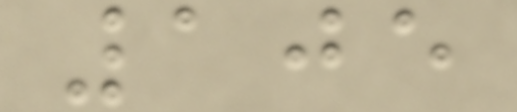105
